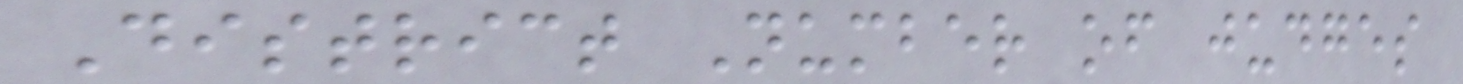District Number of judges
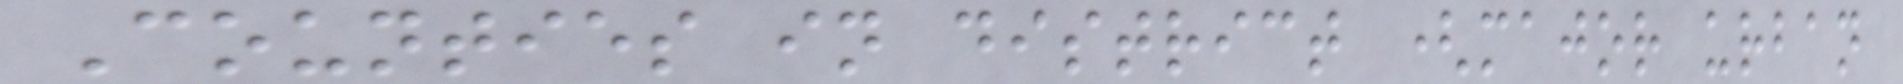Counties in district (major urban
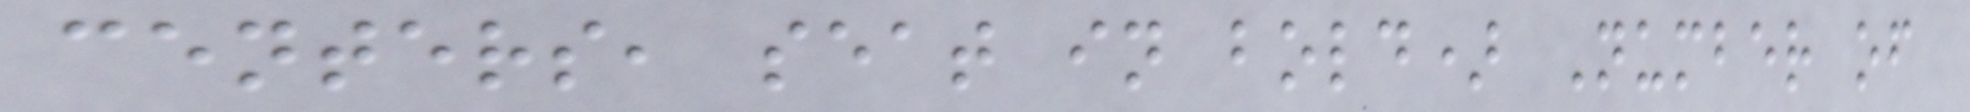centers, seat in bold) Number of
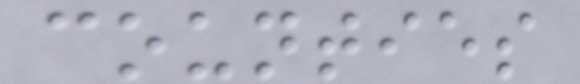counties
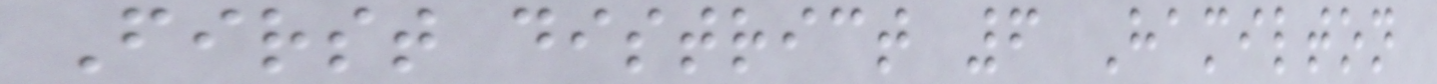First district 6 Hamilton
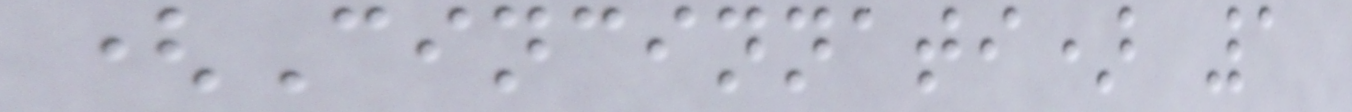(Cincinnati) 1
